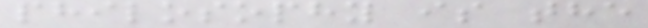philosophy is the
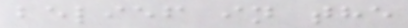belief in the
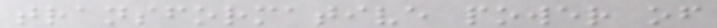transformative power of
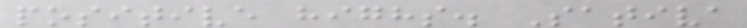positive highs. Sativa
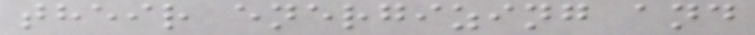their energizing and
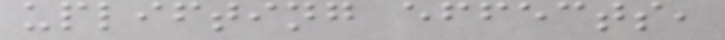uplifting effects,
